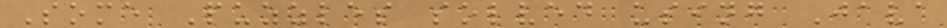Some Puzzles solved using Java
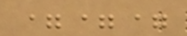===
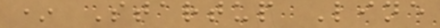* Startup Line
